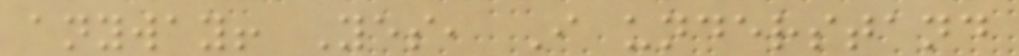anyway! Yes, I understand
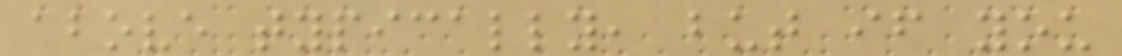above typically, but if you
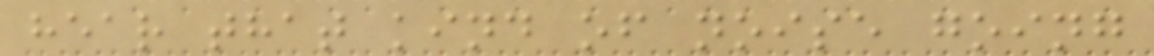hear that kind of noise going
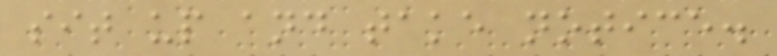sit up and take notice.
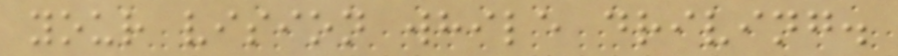your vision while driving.
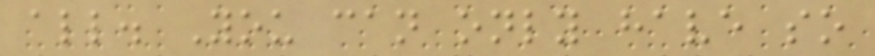all. You can only have so
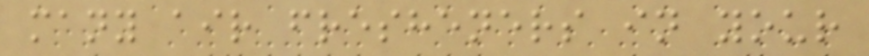many air fresheners in your
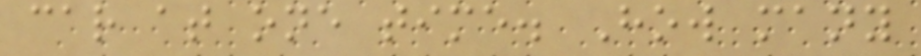car at one time. How many
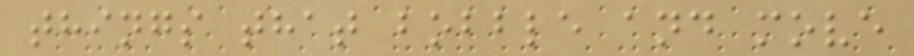things that bobble and move
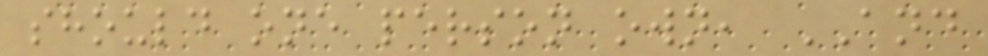should one person own, AND
